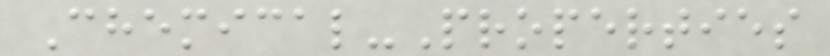Chemical-Properties
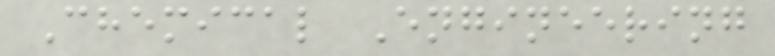Chemical Engineering
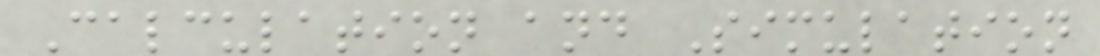Calculation and Simulation
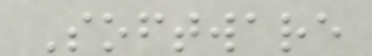Software
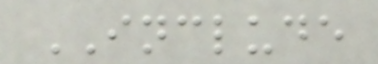INCLUDE
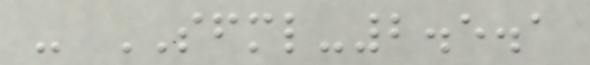- SFML-2.5.1
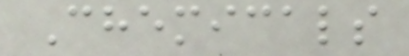Chemicals
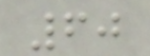60
